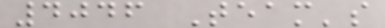4046 Team's
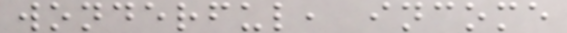wonderful, income
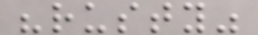"rusty"
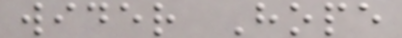wider Hope
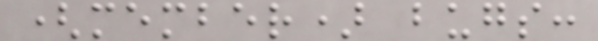(member) bugs:
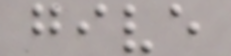give
